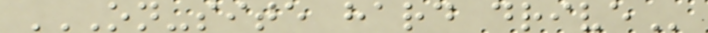ON-SITE HARD DRIVE
